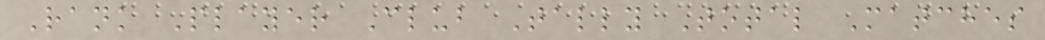Rank Player Club Tally Total Matches
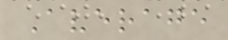Average
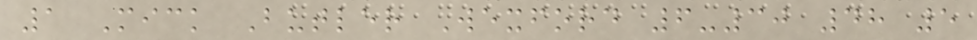1 Mick Butler Wexford 6-30 48 5
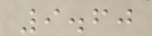9.60
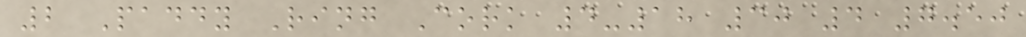2 Paddy Ring Cork 4-18 30 4 7.50
